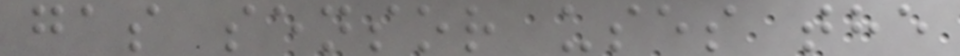gas sensor uses the
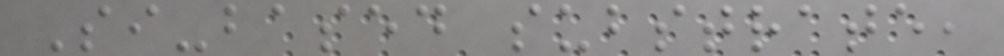Si-based substrate,
